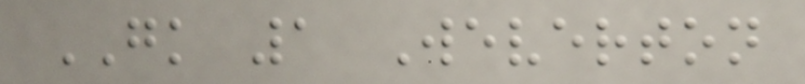GK 1 Weverton
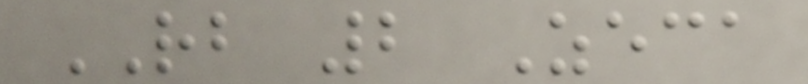RB 2 Zeca
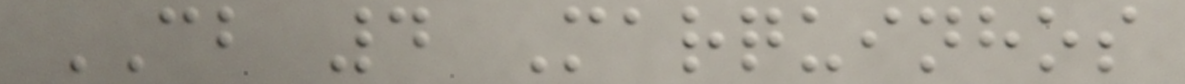CB 4 Marquinhos
